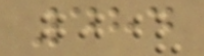484
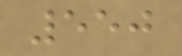550
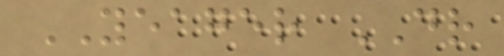YEAGER DR
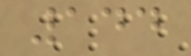144
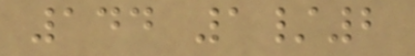144 1/2
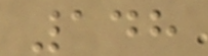148
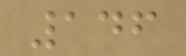146
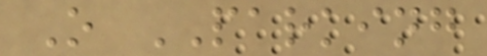O PARKING
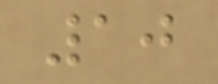10
